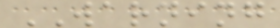WARNING
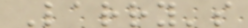Larry's
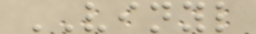VINYL
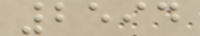2594
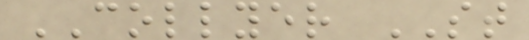COLLYER ST
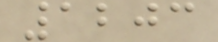1203
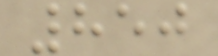850
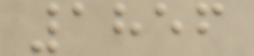1856
